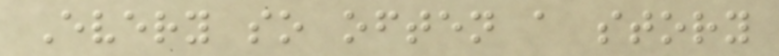Every so often a story
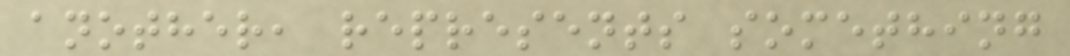another, represents something
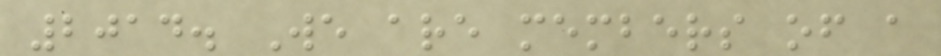2014. We are members of a
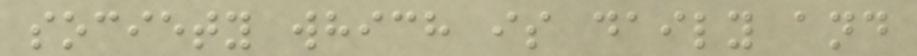society which is daily and
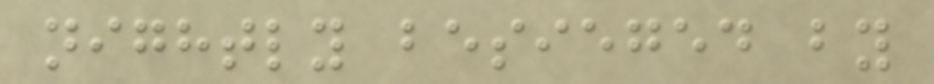nightly besieged by
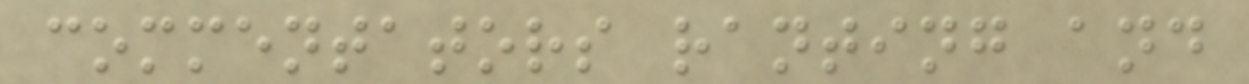commentators ranting and
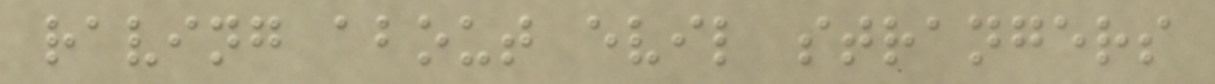raving about evil strangers
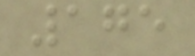175
